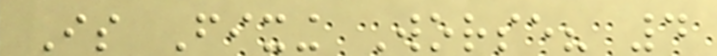Is Fixing Worse? 4
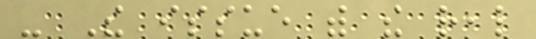- The issue with the real
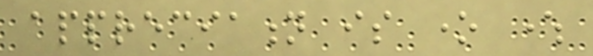appreciation is one where
